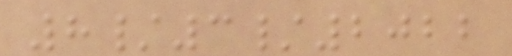8/3/2022
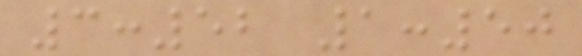3:52 1:50
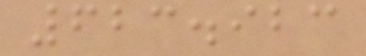623.923
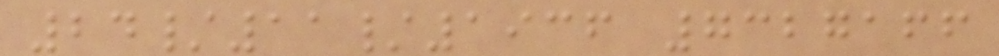24/11/1936 7327166
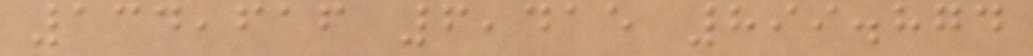134,616 6,415 899.874
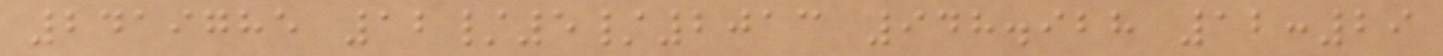2419785 12/5/2013 948.928 12:29
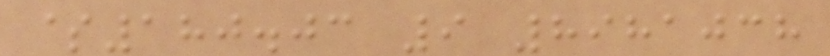$180.03 9 8981038
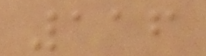116
